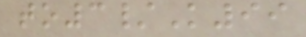to3/K99
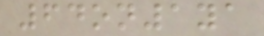64on1ya
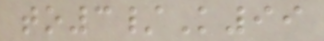to3/K99
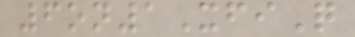6on1XfiQ
